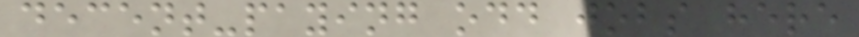decent-paying odd jobs here
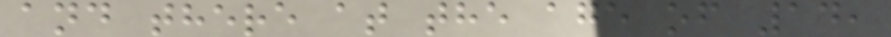and there at the age of 14,
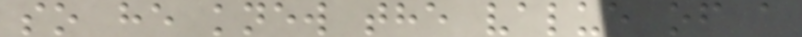so he knew the value of a
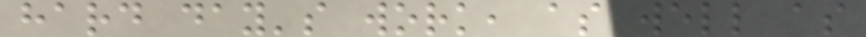hard day's work, as well as
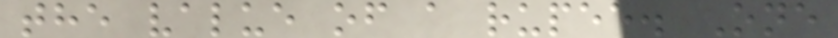the value of a rupee. One
